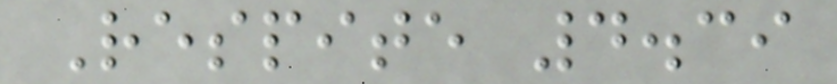Respite 4.39
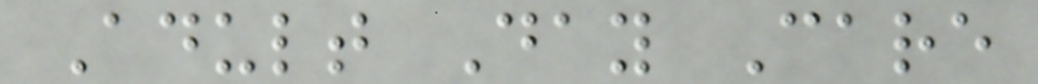Adult Day Care
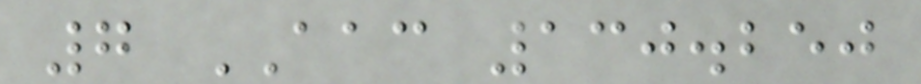7 AAC 130.250
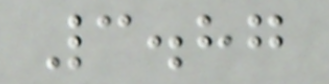3.87
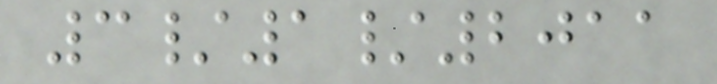3/1/2011
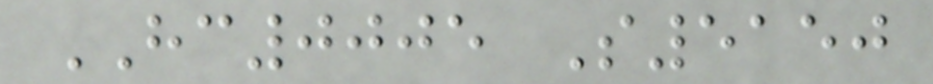HC0005 S5150
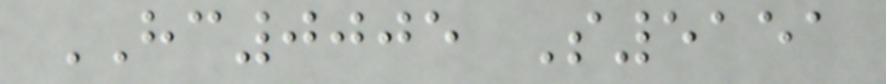HC0005 S5151
